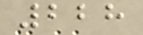228
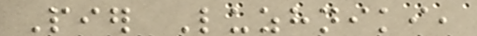Pier Luzhniki,
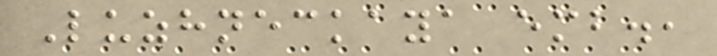Luzhneckaya emb.,
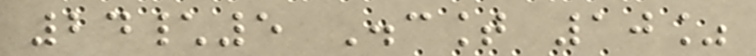24\5 Discount 10%
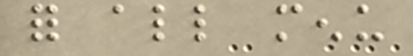for all menu
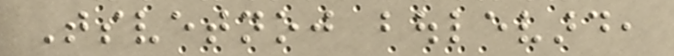Tsvetnoj boulevard,
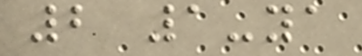2 1-ya
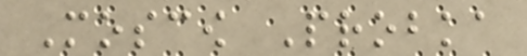Moscow Probka
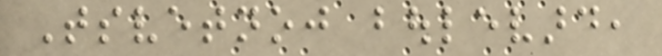Tsvetnoj boulevard,
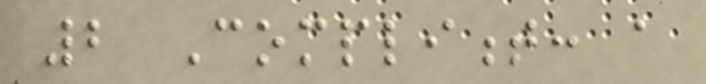2 Compliment: a
